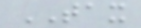TAX
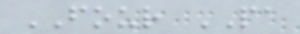FOUR PA
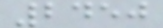2450
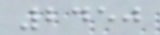2450
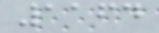1164
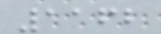1162
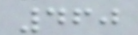460
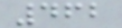462
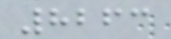8263
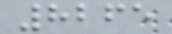8265
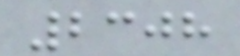2308
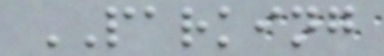PARKING
